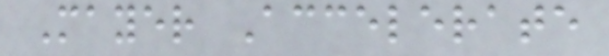Mayer Accelerate
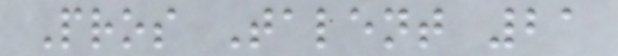Pros Talent 21
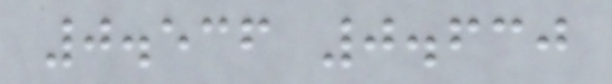0.536 0.630
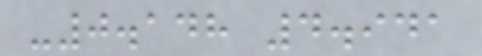-0.148 4.941
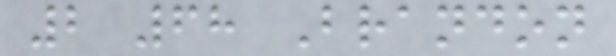2 68 Brandon
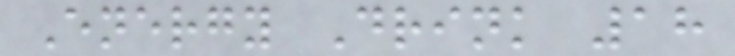Energy Drink 18
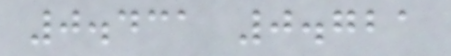0.431 0.721
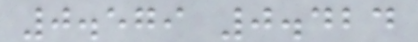0.579 0.424
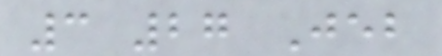3 27 Jeb
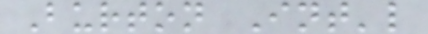Burton Int'l
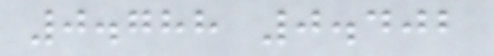0.788 0.402
